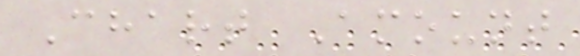Chart Amount
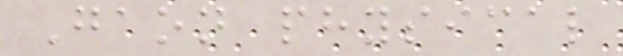Gaon physical
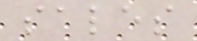sales
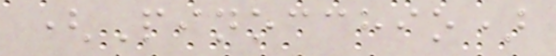(Pinocchio)
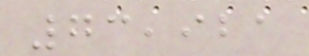73,921
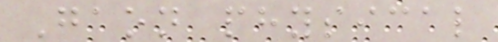Gaon physical
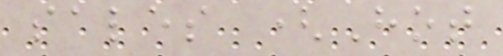sales (Hot
